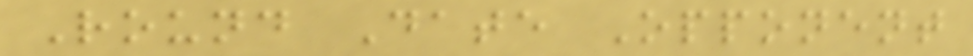Round Date Opponent
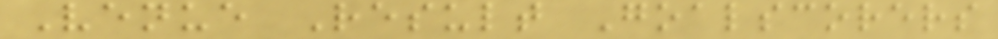Venue Result Goalscorers
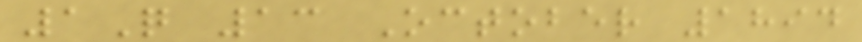1Q 13 October 1894
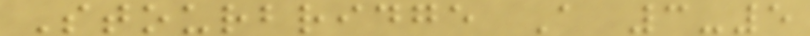Stourbridge A 3-5
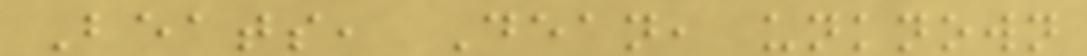Beats, Dean, unknown
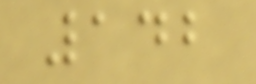142
